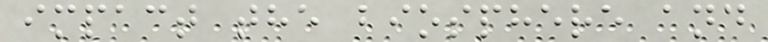impact the biosphere and
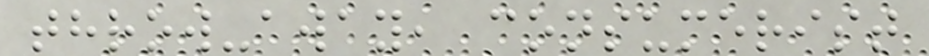throw-away, consumerist
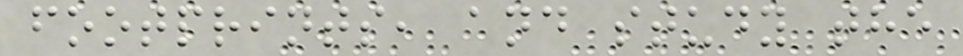footprints, and study the
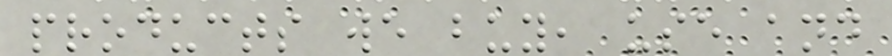products we buy, use and
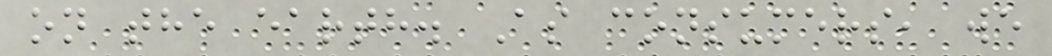on the earth. As consumers, we
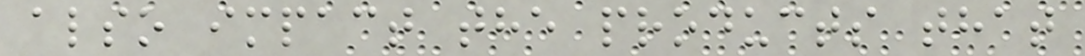also impact the products that
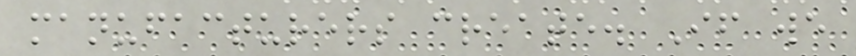manufacturers create. If we
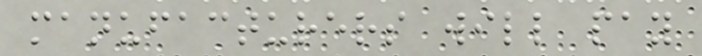manufacturers will pay
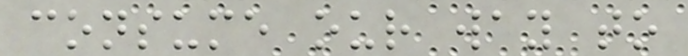consume our way to
